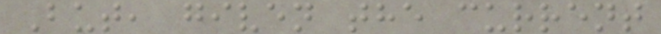But, given the current
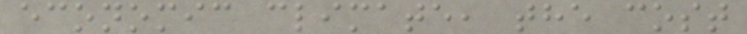economic climate, the cost
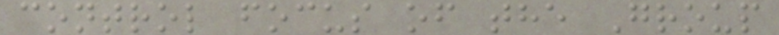control focus of the Group
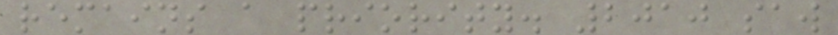remains a priority. 2010 saw
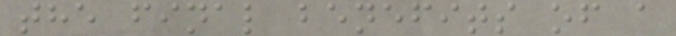the final benefits of a
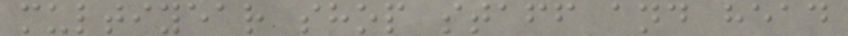multiyear shop staff and head
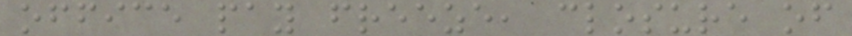office pay freeze, closure of
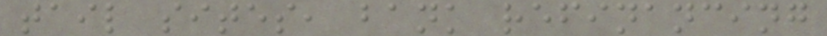tail sites, bank refinancing
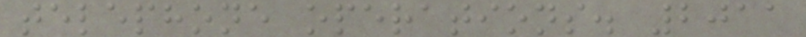telephone operations. 2011
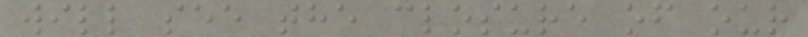will see the closure of our
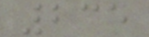235
